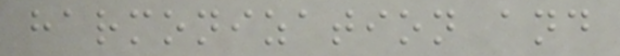harmonization and
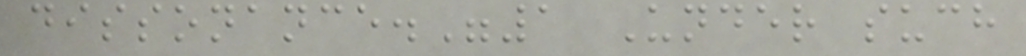dissonance."1 Under such
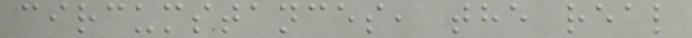circumstances, the real
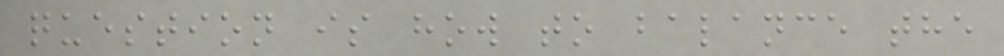question is how to balance the
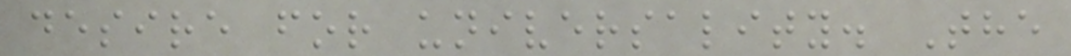desire for universality. The
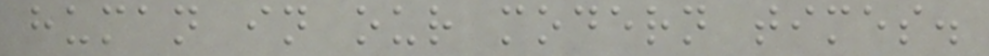human in our modern times.
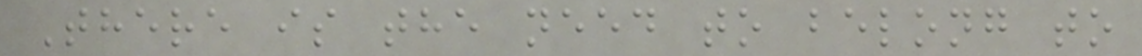There is the need to belong to
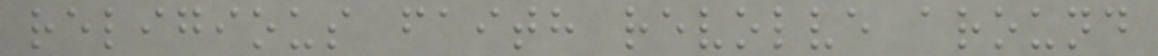religious faith revolve around
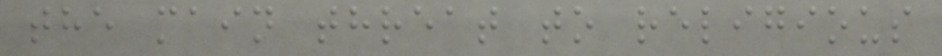the main threat to religious
